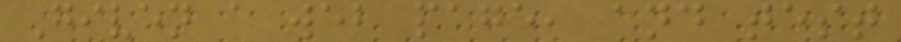Given a web page, and test
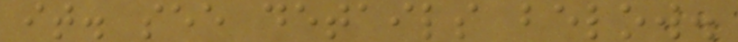it. see details below.
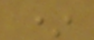*
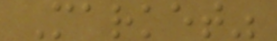Market"
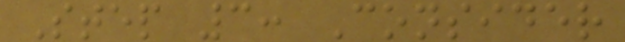Step 3: Consider
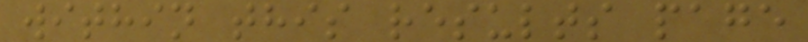within this results page
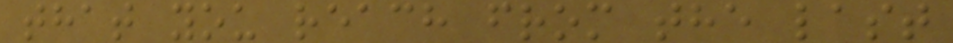that you reach from the last
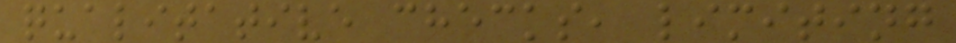qualitative checks, limiting
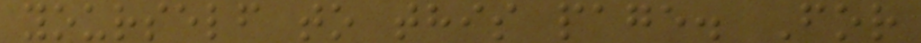yourself to this page. For
